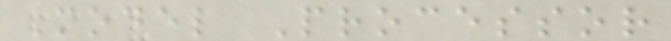Model Processor
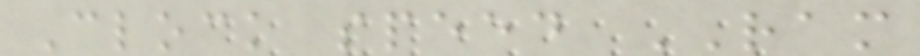Clock speed RAM
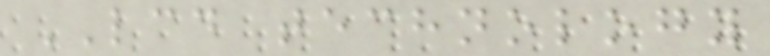LCD technology
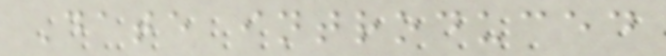Date introduced
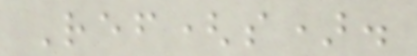Ref(s).
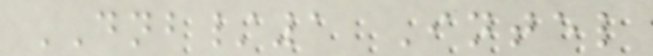DNB/1 Intel
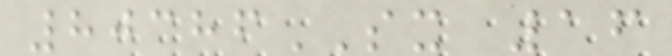80386SX 16
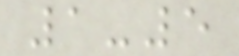1-5
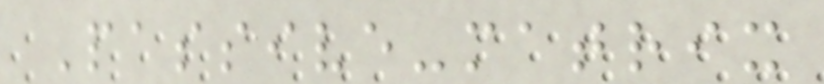Passive-matrix
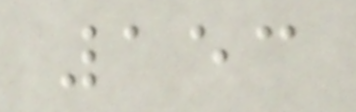153
